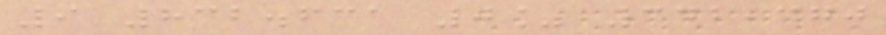9 832.631 0% 342,370
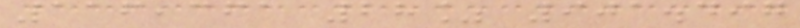116,361 28% 901.497
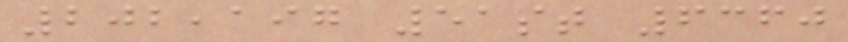202,197 51st 6360
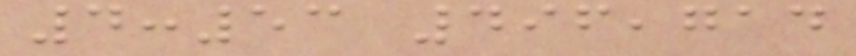4:53 496,714
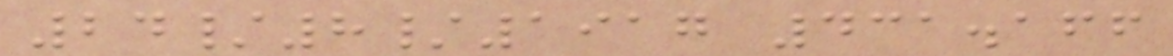24/8/1917 431.166
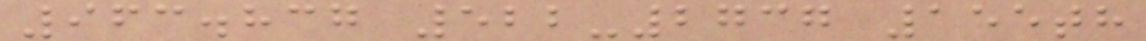963.837 522-2737 155th
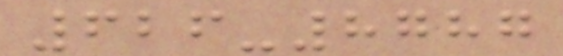626-8787
